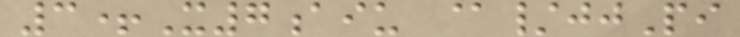3+X7aiu @/jjPi
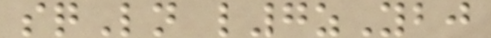sqLn l7zYbj
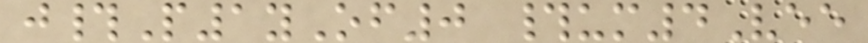j#P1yOf0 #um4Vee
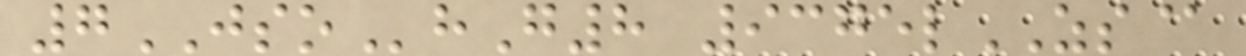7JSOhG8 9375lZS@
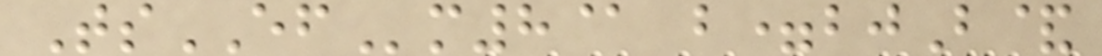TsEFm8@ b=bjB&
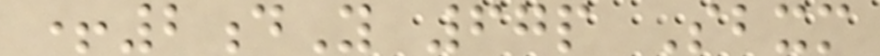+2dY 67p Sbxm
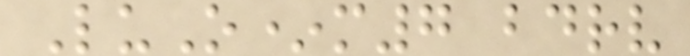LuO*m7 bdrv
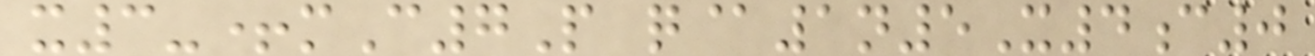x3-+mC7P q@1n5X4c0
